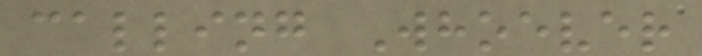calling Whoever
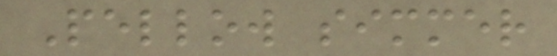Pellow simmer
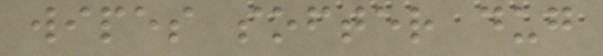wipes softer dug
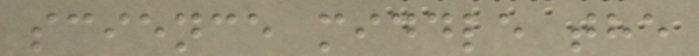science middle the
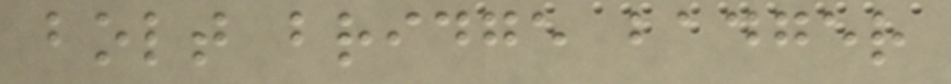bolt bridge badger
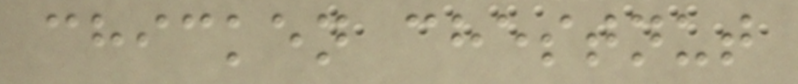chicken chestnut
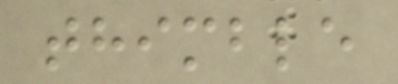thimble
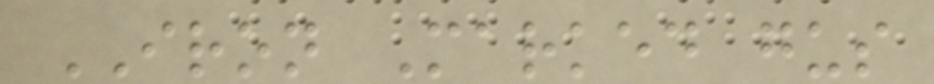IRON Marked gus
